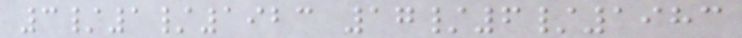3/1/1923 17/6/1983
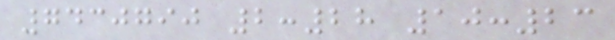7430790 2:28 10:23
